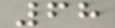68
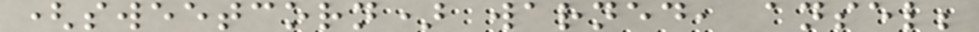(sweetcorn) warned, ansel;
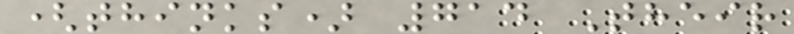(thinks) 714 Their
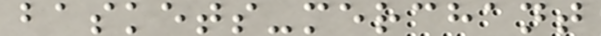baskets-merchant
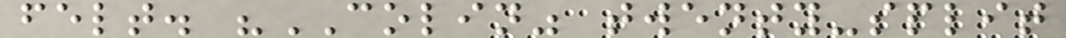felt. "COLIN" twenty-split
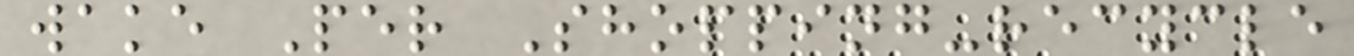wake Per Shopping-recycle
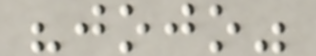"jojo"
